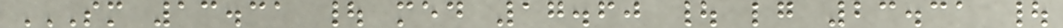SM 13.31 | MED 17.60 | LG 23.31 |
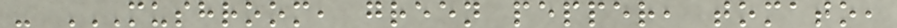- MUSHROOM, GREEN PEPPER, TOMATO,
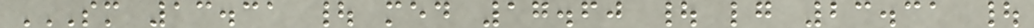SM 13.31 | MED 17.60 | LG 23.31 |
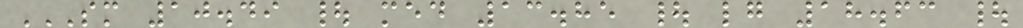SM 10.49 | MED 13.85 | LG 18.63 |
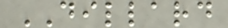DILLARD
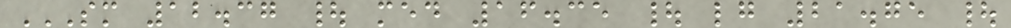SM 12.37 | MED 16.35 | LG 21.75 |
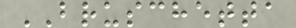BRUSCHETTA
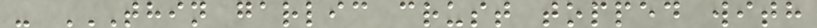- THIN GARLIC CRUST TOPPED WITH
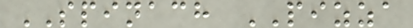SPINACH PIZZA
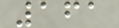161
